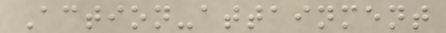Action-attainment
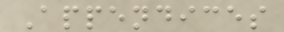Appendices
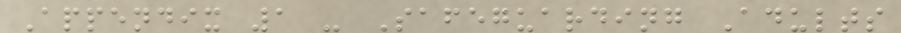Appendix 1 - Safeguarding Adults
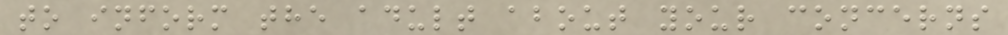to inform the adult about your concerns
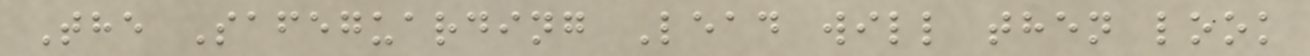The Safeguarding Lead will then look
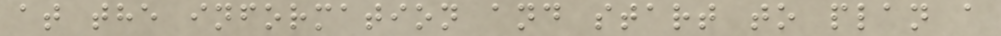at the information and start to plan a
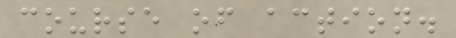course of action.
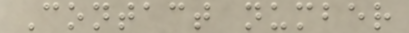Contact number
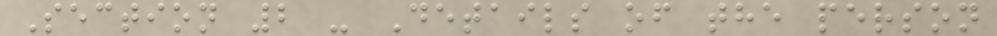Section 2 - Details of the person
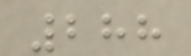288
